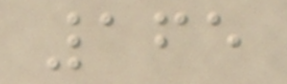165
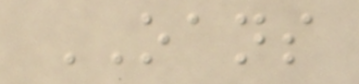OANS
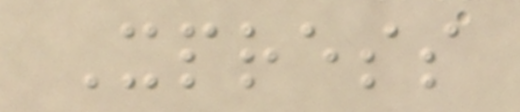Xpress
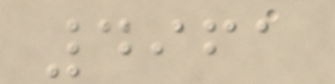4961
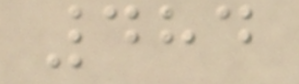484
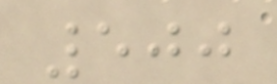500
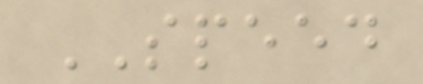SPEED
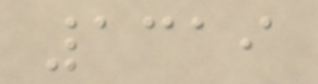1319
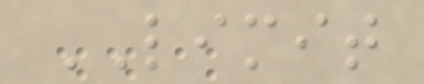LIMIT
